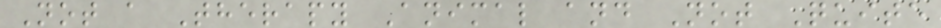Not a Therapy Animal and Not Quite
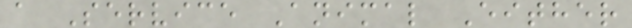a Service Animal Either
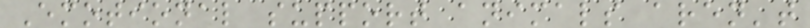Emotional support animals aren't
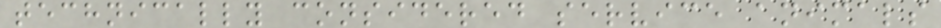technically considered service animals
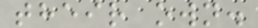their own.
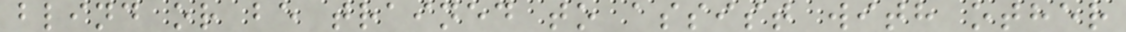blind or be trained to assist with other
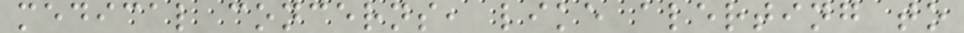medical concerns, like alerting to
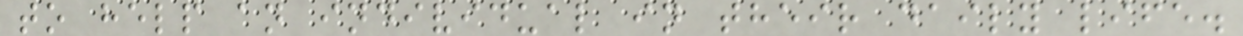to help an individual in their daily life.
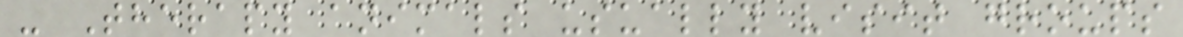- Therapy animals usually visit groups
